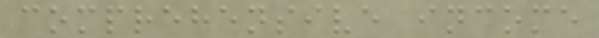comprehensive income
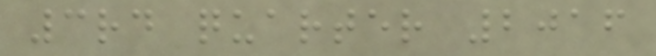3rd quarter 2016
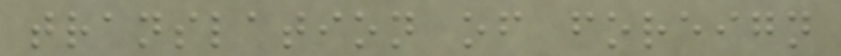translation of foreign
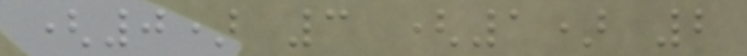(0) 3 (1) 2
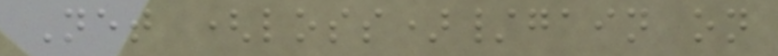Net (loss)/gain on
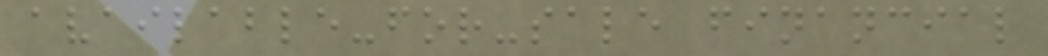available-for-sale financial
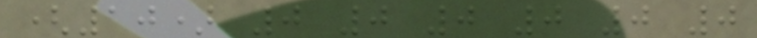(10) 0 0 0 0 0 0
